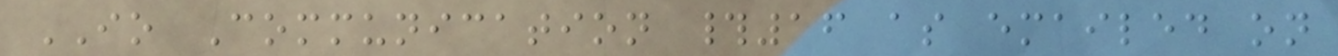IO Communication #16 as emailed on
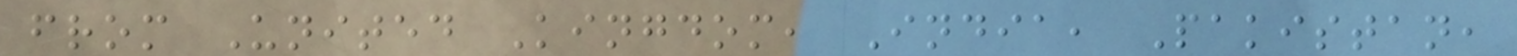from United Kingdom, India, Pakistan,
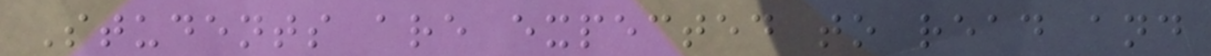Students are expected to read and
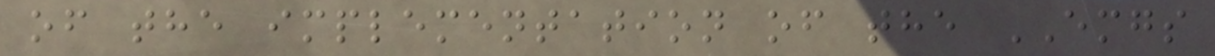of the implementation of the EMGS
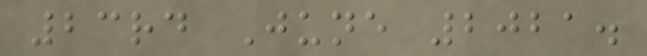23rd June 2021.
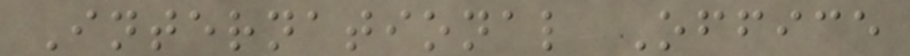International Office
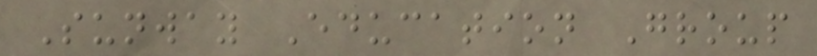Sunway Education Group
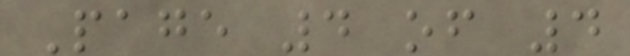Page 4 of 4
